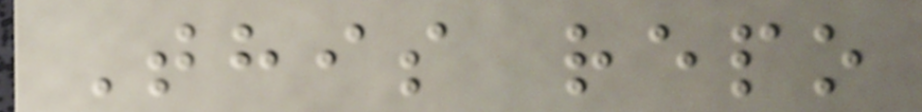This repo
